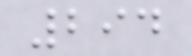294
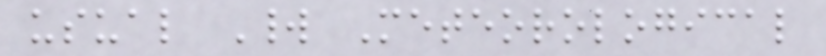usual World Meteorological
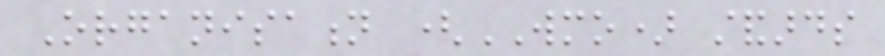Organisation (WMO) standards
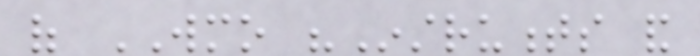of WMO "Instruments and
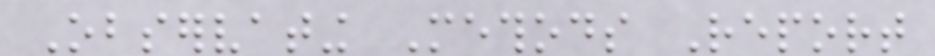Observating Methods Report
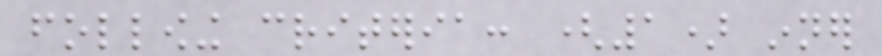following criteria: (1) inner
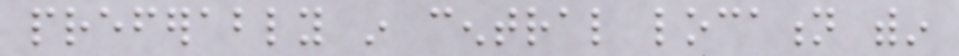preferably in central location within
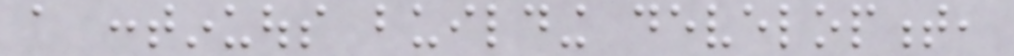a continuous building development,
